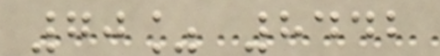70% 8442
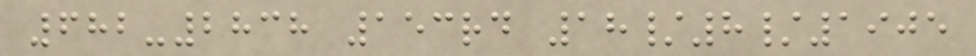682-2838 153rd 18/8/1905
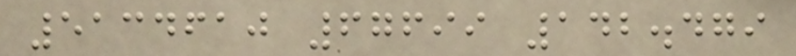5134610 67699 142.479
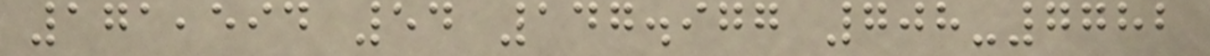171,594 54 147.977 708-7782
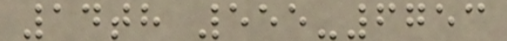14th 555-6753
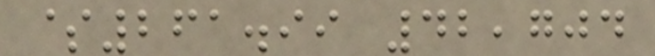$261.99 42,704
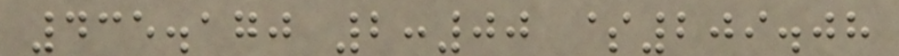435.170 2:00 $209.08
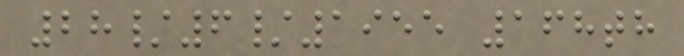28/6/1955 168th
